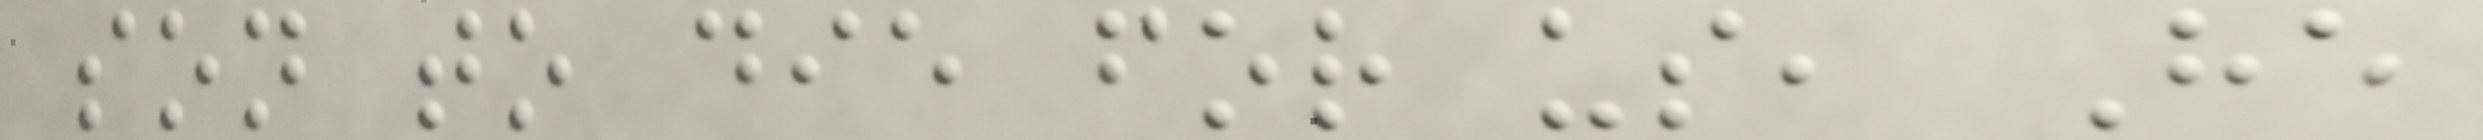son to die for us, He
